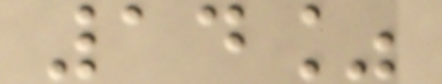14%
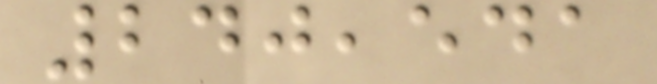240,541
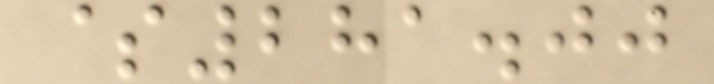$281.00
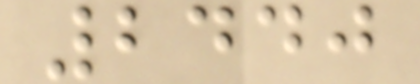2440
